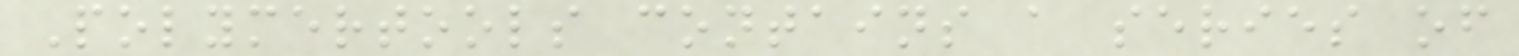Polymertools contains a series of
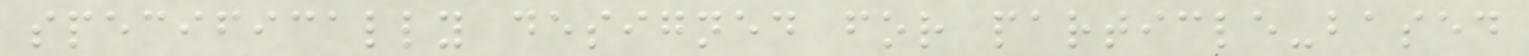specifically designed for particle-based
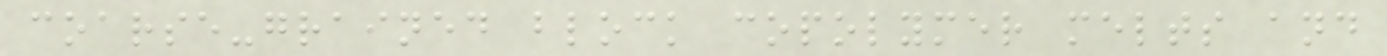coarse-grained block copolymer melts and
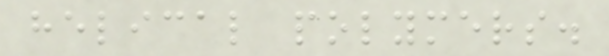helical polymers.
